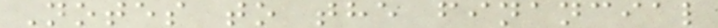Notes to the financial
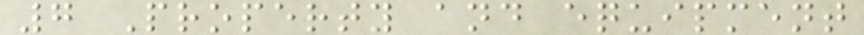7 Property and equipment
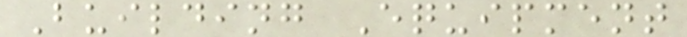Building Equipment
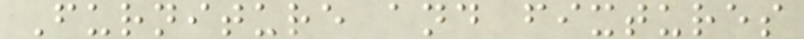Furniture and fixtures
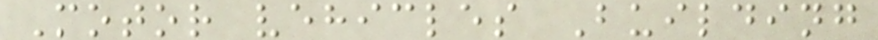Motor vehicles Building
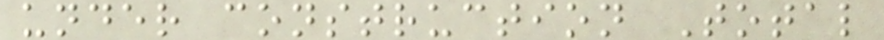under construction Total
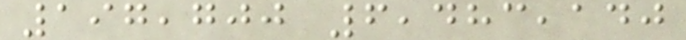197,700 6,483,140
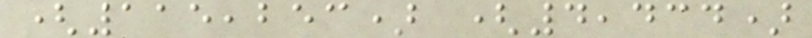(115,253) (4,434)
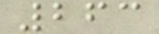263
